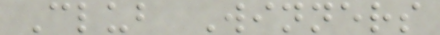Club Winners
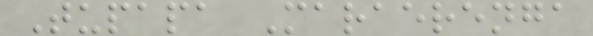Tupapa Maraerenga
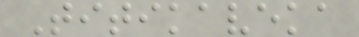Titikaveka
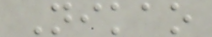Nikao
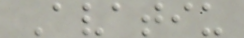Avatiu
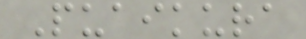Puaikura
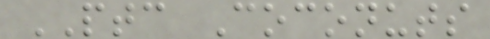PTC Coconuts
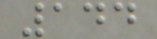144
